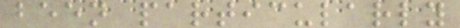been particularly
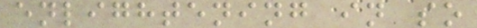enlightening in so
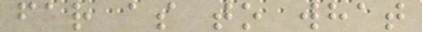far as to what
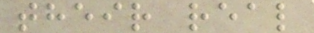their real
